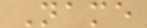Name
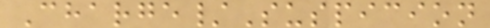Charge/Suspicion
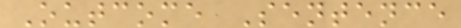Outcome Sentence
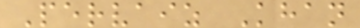Pervaiz Khan
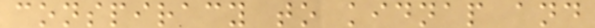conspiracy to kidnap and
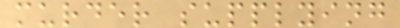murder supplying
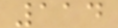114
